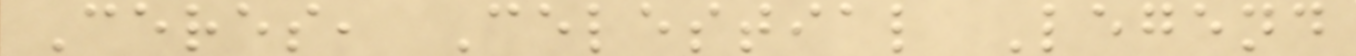Ceres, Celestial Legend
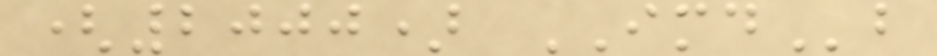(2000) IMDb
